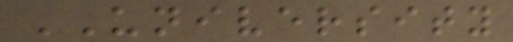UNIVERSITY
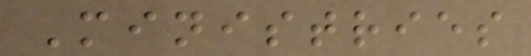Ministries
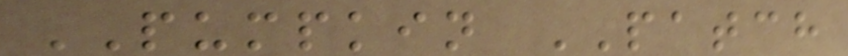PUMPKIN PATCH
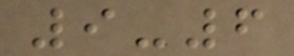9-6
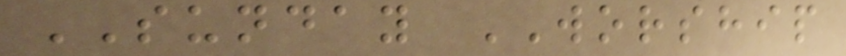SUNDAY WORSHIP
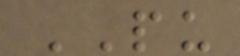PU
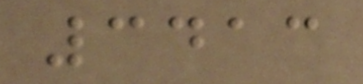3413
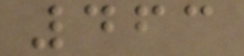463
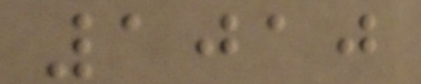1010
